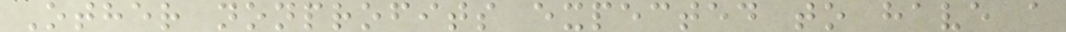Other nonprofits expected to have a
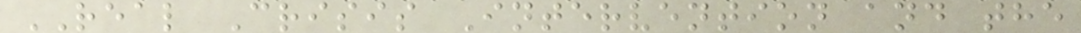REAL Crisis Intervention and the
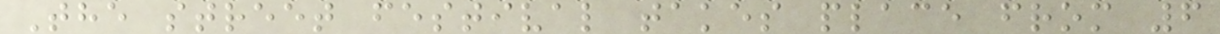The street festival takes place from 6
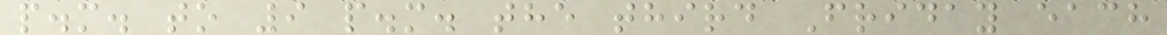p.m. to 9 p.m. the third Friday each
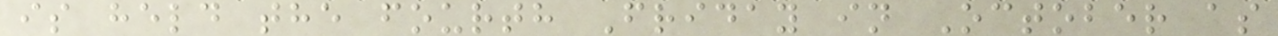is held the fourth Friday in October as
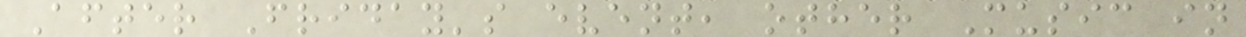After Friday's event, other Music in
